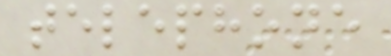telephone
